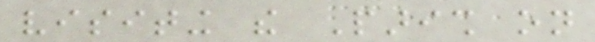visiting the Parish on
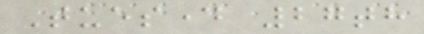Tuesday 27th
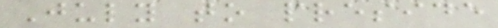July to preside
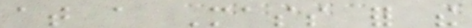at a Mass for the
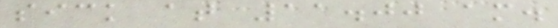sick at 11.00 am.
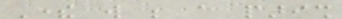There will be a parish
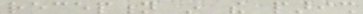reception in the parish
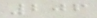206
